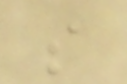s
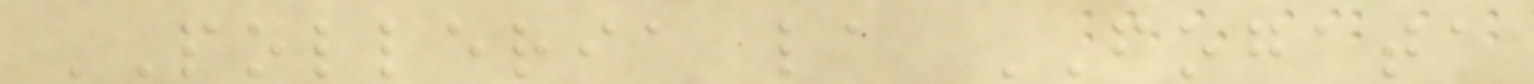POLLERIA la FOGATA
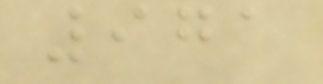971
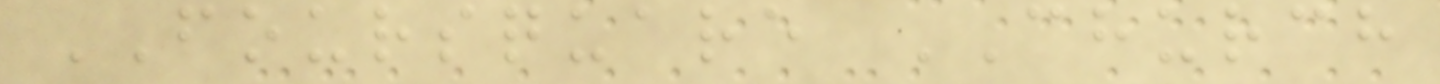FOURSQUARE CHURCH
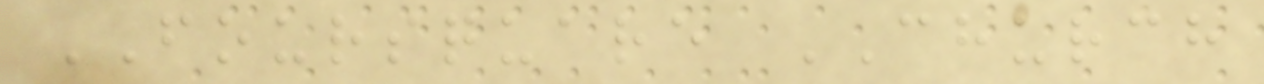FOURSQUARE CHURCH
